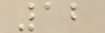12
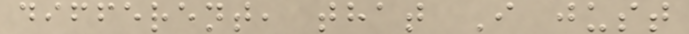different, that I just
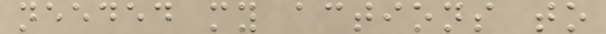needed my actions to
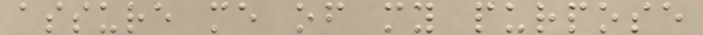assure me of my purpose
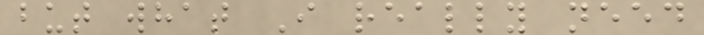but what I really need
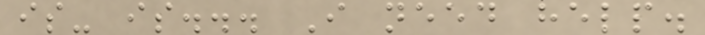is- is... I need help.
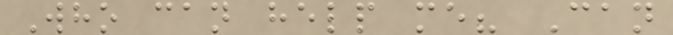Who can help me? Can
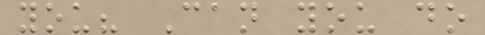you? Can you do
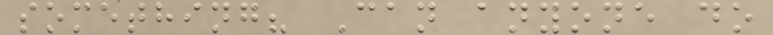something? Can anyone do
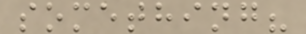something?
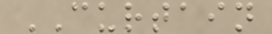CURTAIN
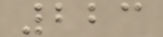223
